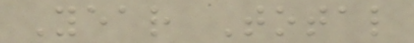Year Total
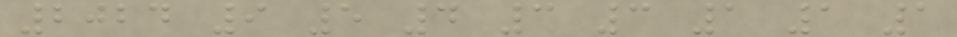2024 9 5 4 3 3 1 1 1
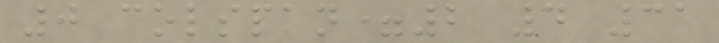0 colspan=2 4 31
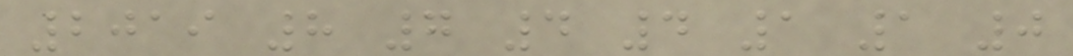2019 8 7 4 4 1 1 0
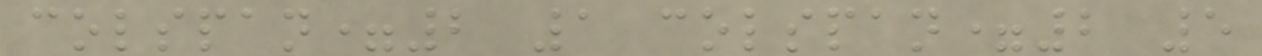colspan=2 1 colspan=2 5
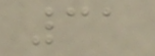31
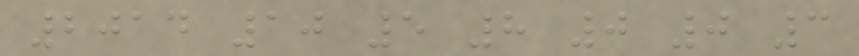2014 10 5 8 0 0 3
